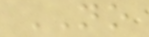NO
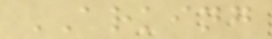ARKING
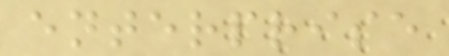enterprise
